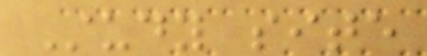Study site
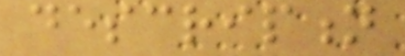description
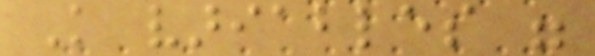Knowledge variables were
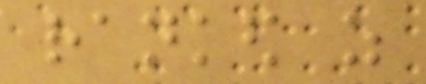ranked as
